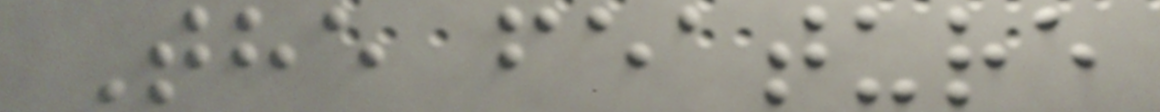The feature
